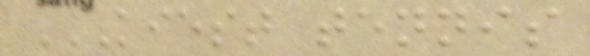KIEST TENNIS
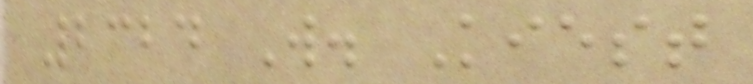2324 W. Kiest
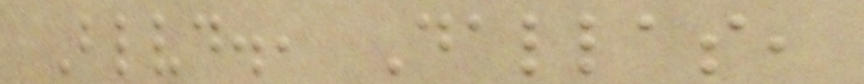Blvd., Dallas,
